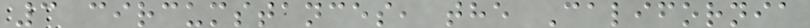3 circumstances, the California
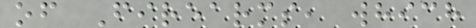of Firearms, which
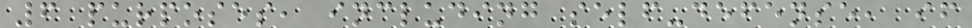6 purposes, including self-defense, if
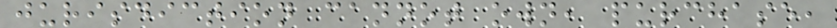jurisdiction cannot own, purchase,
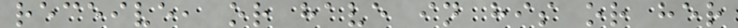receive, or have in his or her
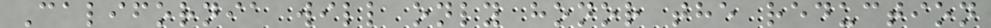California will only honor the reduction
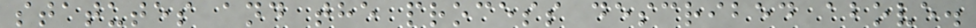statutes and the process described above.
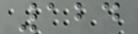124
